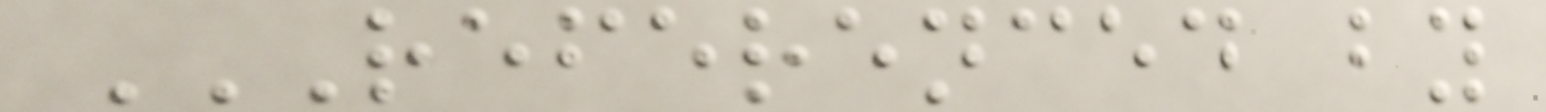REFERENCED BY
